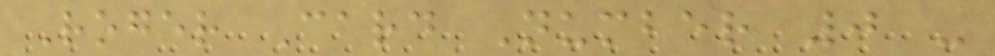Roger Card Number 0 -
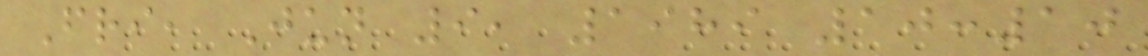Fri, Jun 9, 1989 10:10
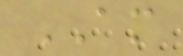AM
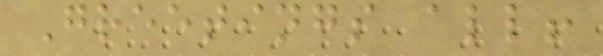Greetings all!
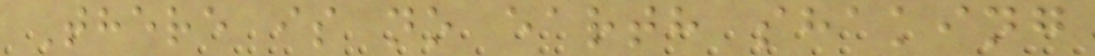There is no earth shaking
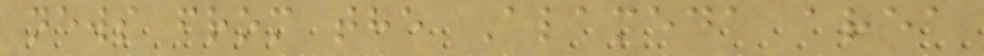news from the Alameda area
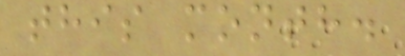this month.
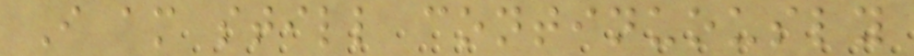I am still continuously
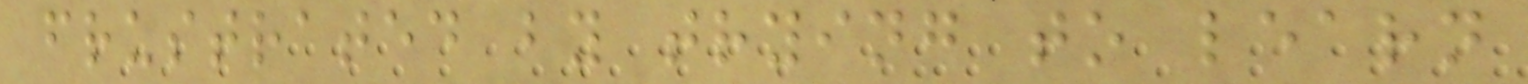frustrated by trying to learn
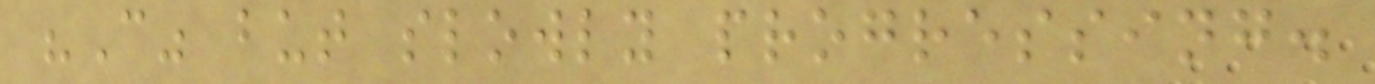"C" but slowly progressing.
